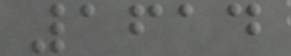1614
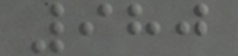980
